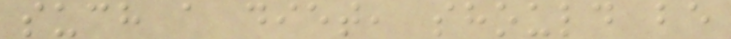such a diet, should be
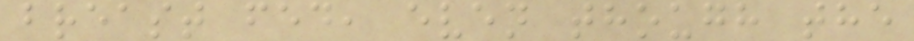breast fed, even though the
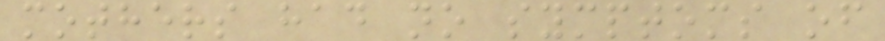mothers had no symptoms of
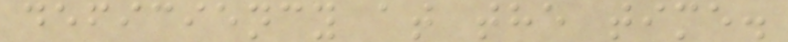deficiency at the time.
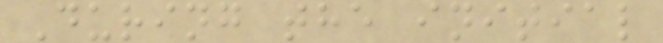During the initial
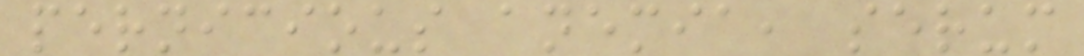pernicious anemia, serum
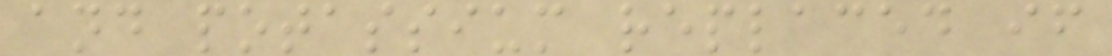and potassium replaced if
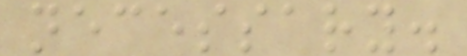necessary.
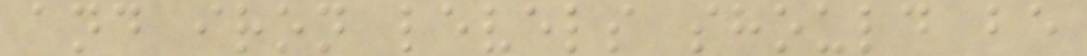and iron levels should be
